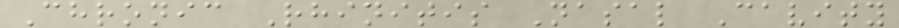Chronic Rhinitis Nasal Cavity
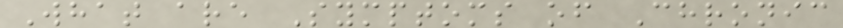What are Symptoms of Chronic
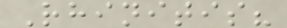Rhinitis?
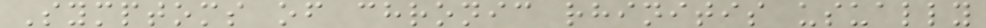Symptoms of chronic rhinitis usually
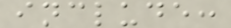include:
